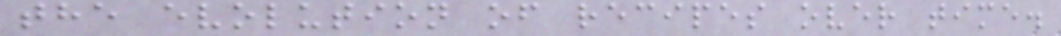the evolution of recipes over time.
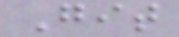Git
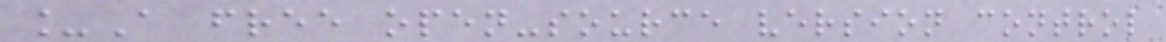_A free open-source version control
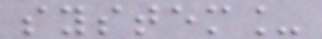system_
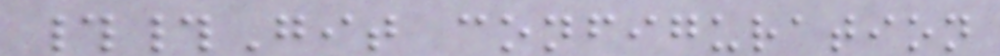##Git configuration
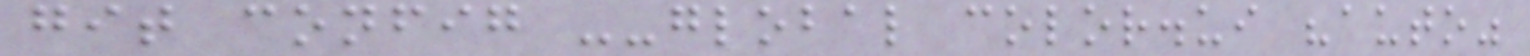git config --global color.ui "auto"
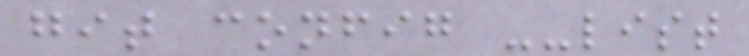git config --list
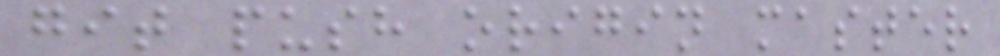git push origin master
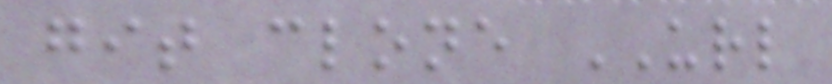git clone URL
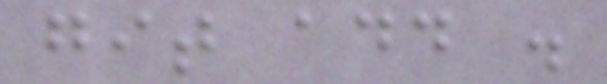git add .
